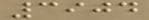3904
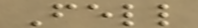Fell
